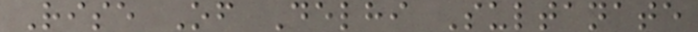Rise Of Delhi Sultanate
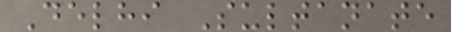Delhi Sultanate
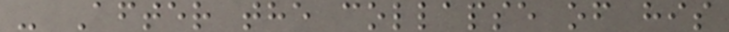- After the collapse of his
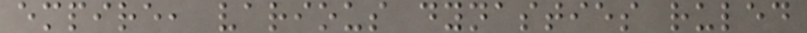empire, various dynasties ruled
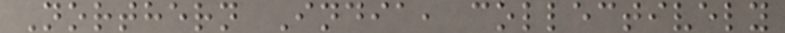Northern India, collectively
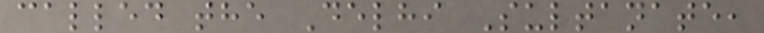called the Delhi Sultanate,
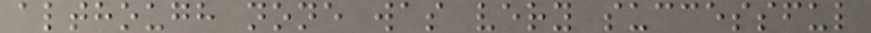although none was very successful
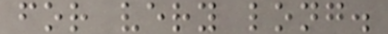for very long.
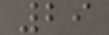29
